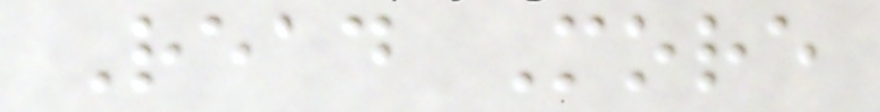Read More
